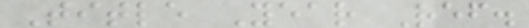Title Year Ref.
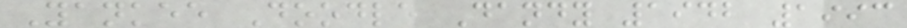Yankee Doodle Dandy 1942 1993
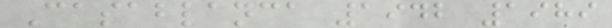Casablanca 1942 1989
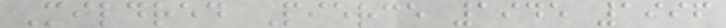Mildred Pierce 1945 1996
